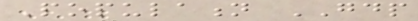Population GDP
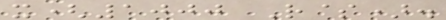x(1000 R$).
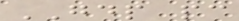GDP pc
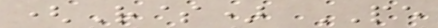(R$) PE
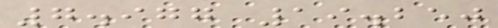7.977 19.250
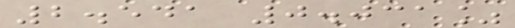2.541 0.031%
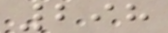298
